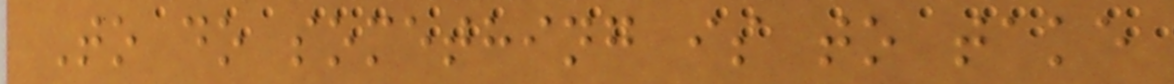To do something is to take
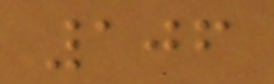106
